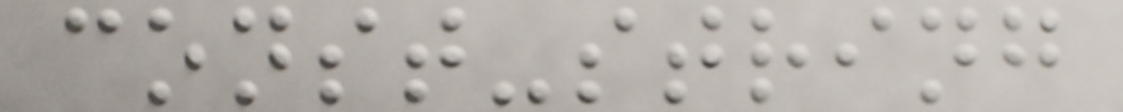const-string
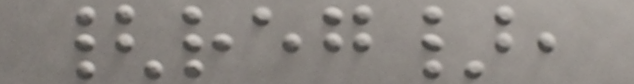{reg},
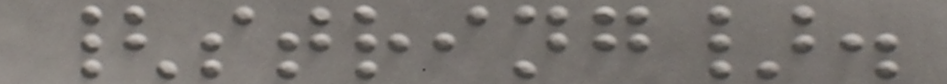{string}.
